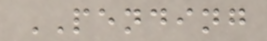PENDING
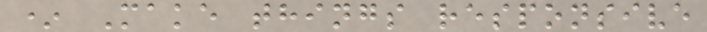* Make things responsive
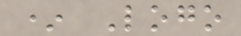* Logo
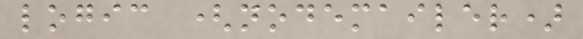logic (nodemailer)
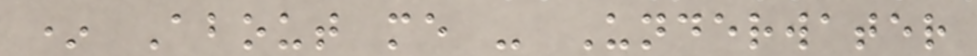* About me - Underwater
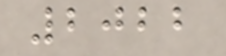2022
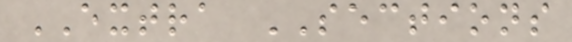EXTRA SECTIONS
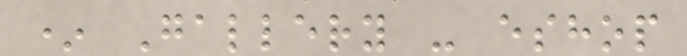* Gallery - eshop
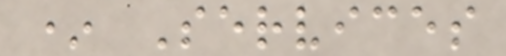* Services
